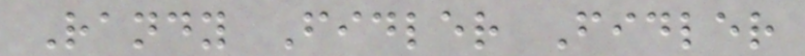Randy Fidler Fidler
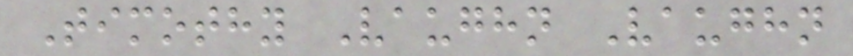Timothy Vaughn Vaughn
